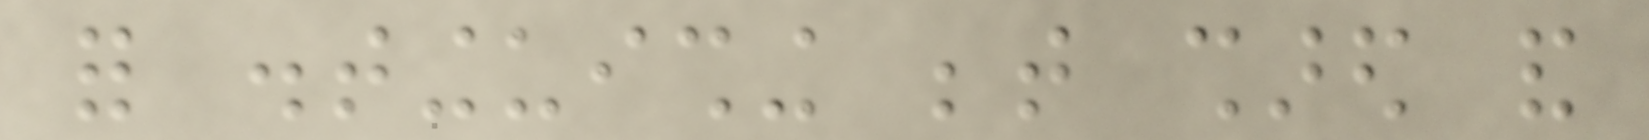for distinguishing between shared and
